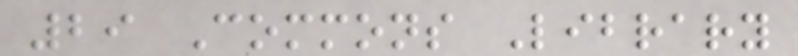29 Commons Library
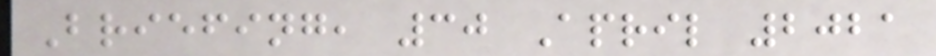Briefing, 30 April 2021
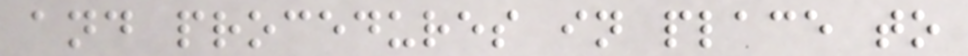and procedures in place to
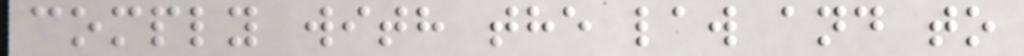comply with the law and to
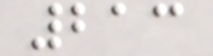213
